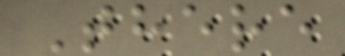There
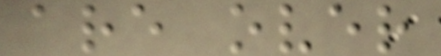are over
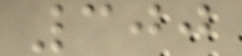300
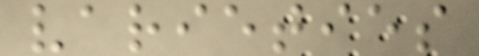varieties
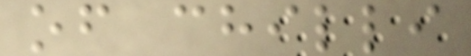of chilli
